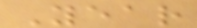Year
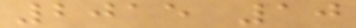2015 10
